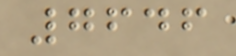7646
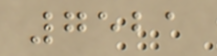7521
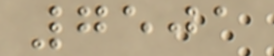7501
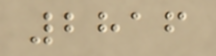2816
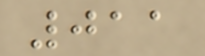011
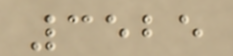3525
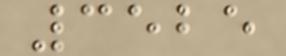3525
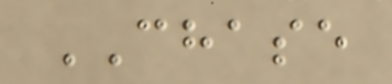CHASE
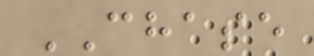CHASE
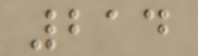214
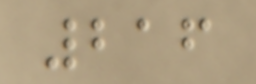216
